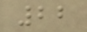22
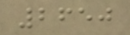2650
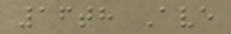16th Ave
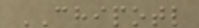CHIPOTL
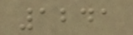1241
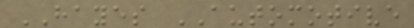HAYES AUTOMOTIVE
